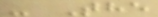- The
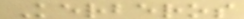Kerberos
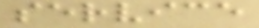service
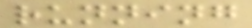running
